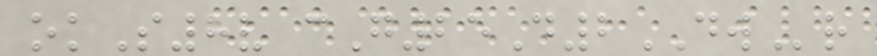okS8v cG25D2DWr
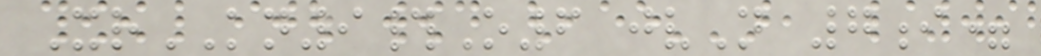XrKN9#O6 jvN 7i=
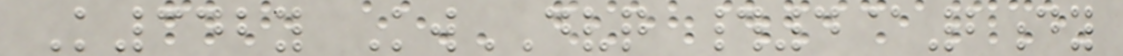K342y KwDVQ #4@2dy
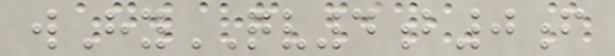wHyQV4b0f
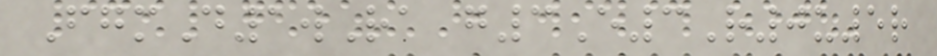FgmD1wRa g3E3R0u5r
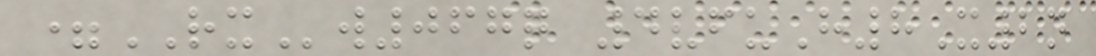=RXw067q 4vfuH8X2n
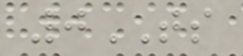0TS
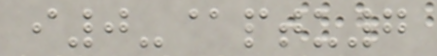i0-@ptu7
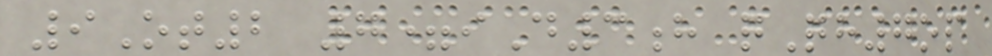9Ot2 7=iD3h qQh7op
